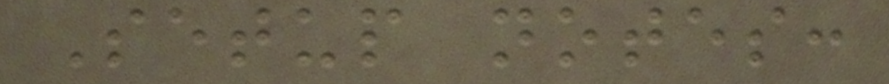Setup notes:
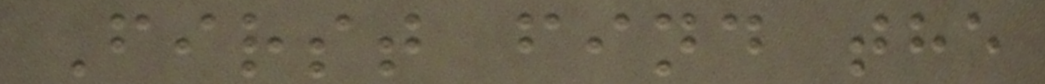First find the
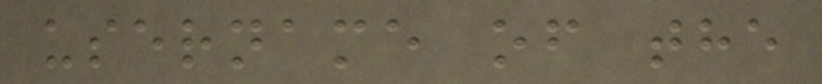username of the
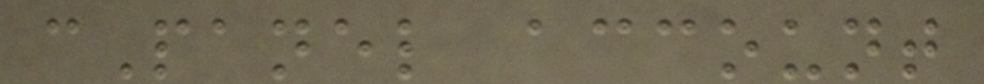cPanel account
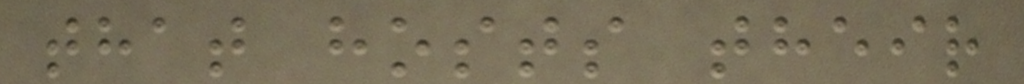that hosts their
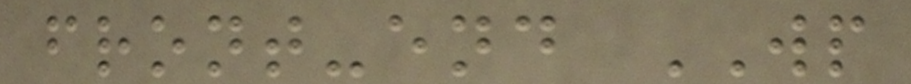front-end WP
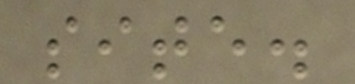site.
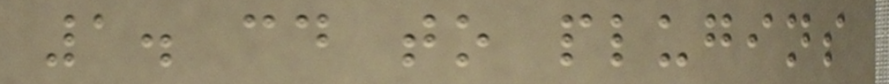1. cd to plugins
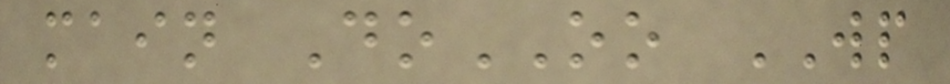main DoOO WP
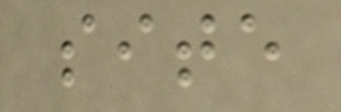site
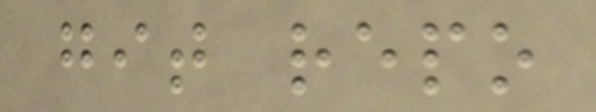git repo
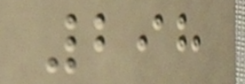298
